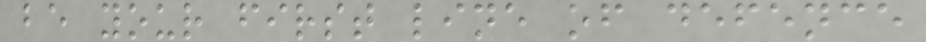be your first line of defence
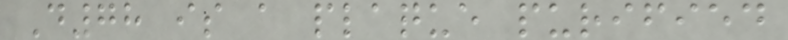D78 is a plaque purified
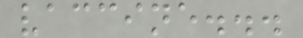vaccine...
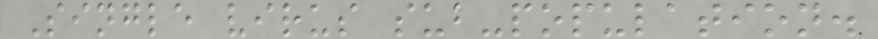Single virus sub-population.
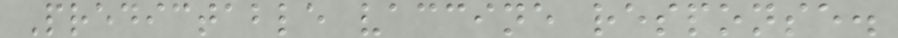Predictable vaccine response.
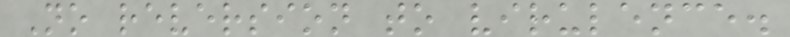No reversion to virulence.
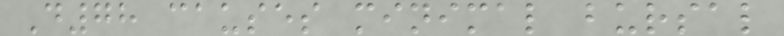D78 causes minimal bursal
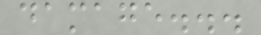damage...
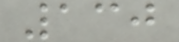130
